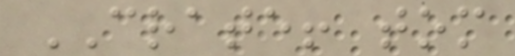CRATE! tom
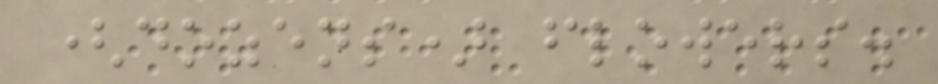(dozens) flowers.
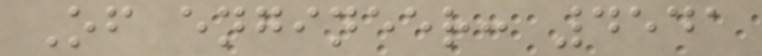Of engineer: 4541
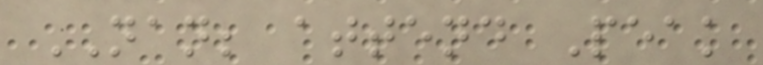NAN; attend Peak
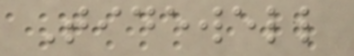Tidewell
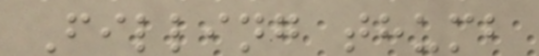Filling thumb
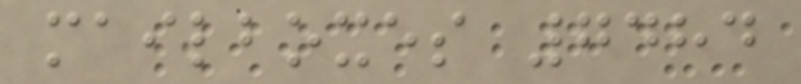mailboxes 7484
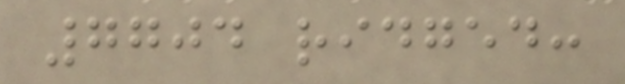7704 ridged:
